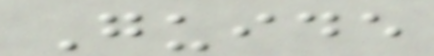Guide
